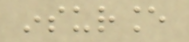insurance
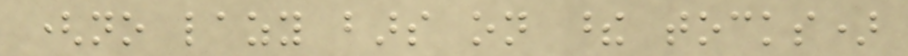(no lazy bars on these tocks)
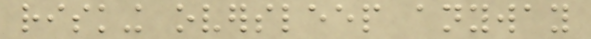risking oversleep anyway
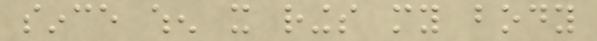since when it rings my body
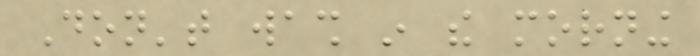Don't wash in the morning
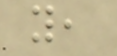you,
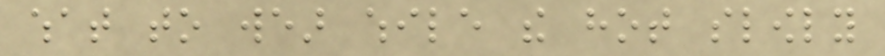what to wear while the hot slowly
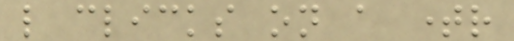like clicks on a timer
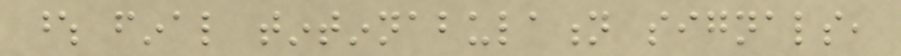whose final tintinnabulation signals,
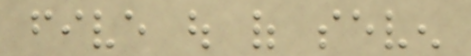five out of seven
